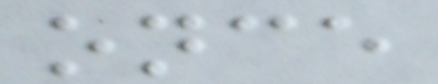once
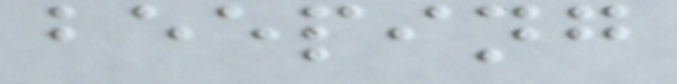beeping
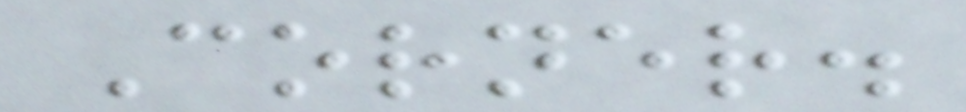Corner.
